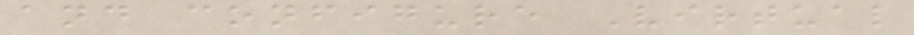and configure Virtual
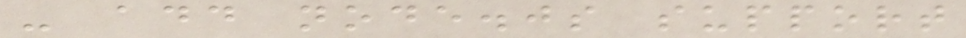- add node.js support
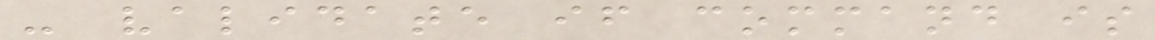- validate if command is
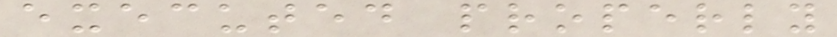executed properly
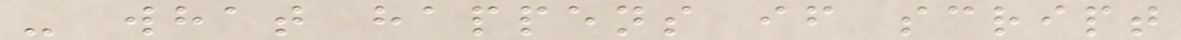- what happens if script
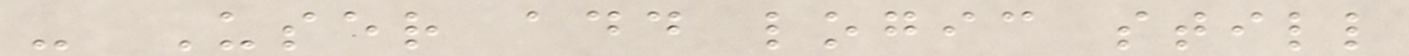- User add logic still
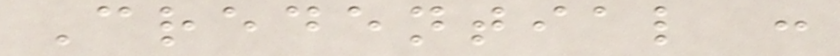Credential :
